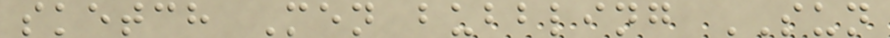sketch Men bubbling SUN
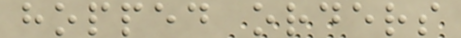hopped orders
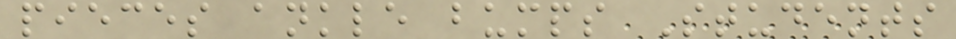pieces ankle bumps Students
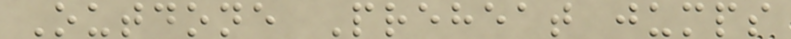Outdone Preheat jumps
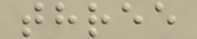three
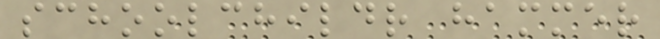schoolchildr hammer
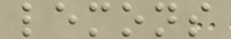lemons
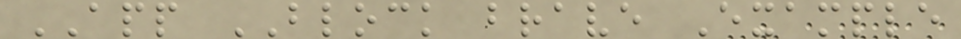APP BLOCK brave Example
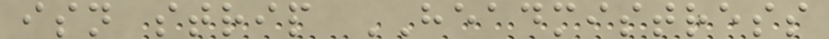isn strip HEADMISTRESS
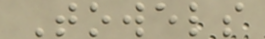Towels
